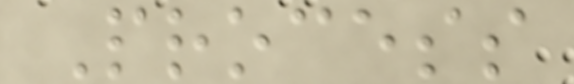Process
